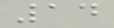14
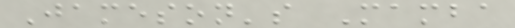Jameson's Mamba
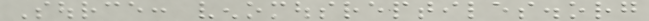Source: venomousreptiles.org
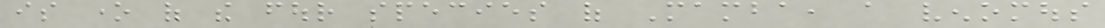is one of the four species of Mamba, a venomous
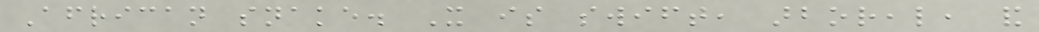African snake. It is swift, arboreal, and
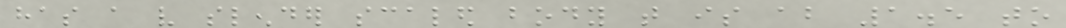has a very slender scaled body that is about 1.5 to
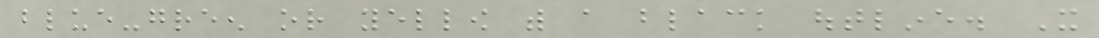blue-green or yellow with a black outline. It
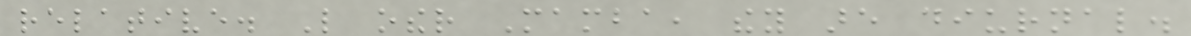relative. Like other Mamba, they are diurnal.
